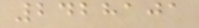2428101
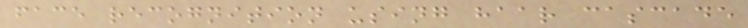face recognition using haar cascade
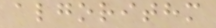algorithm
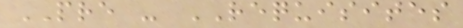PRE - REQUISITES
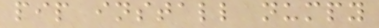pip install numpy
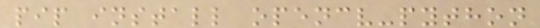pip install opencv-python
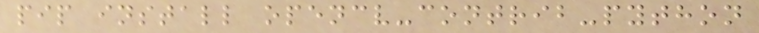pip install opencv-contrib-python
